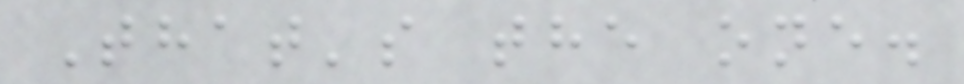That's the one.
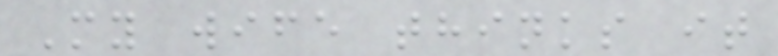My wife thinks it
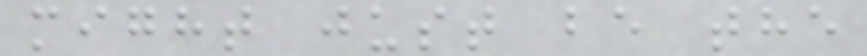might just be the
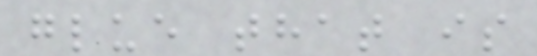glue that is
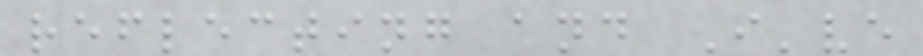reflecting and I've
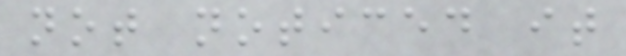not noticed it
